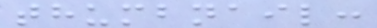thumbnail:
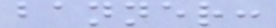banner:
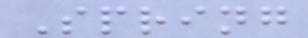Spring
